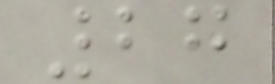27
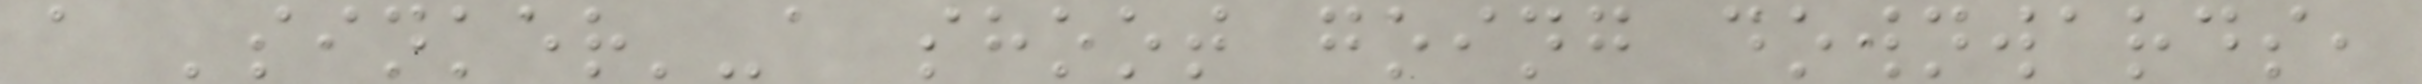a 'sinker'-a shoot going downwards,
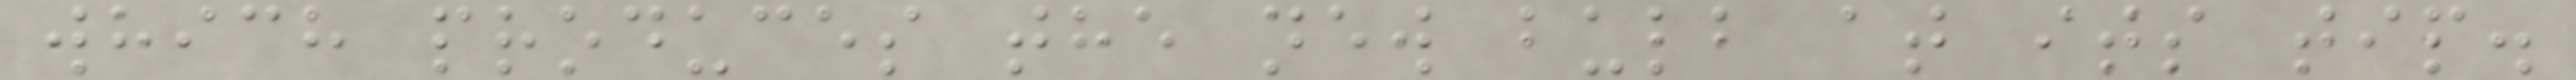which produces the new bulb at its tip.
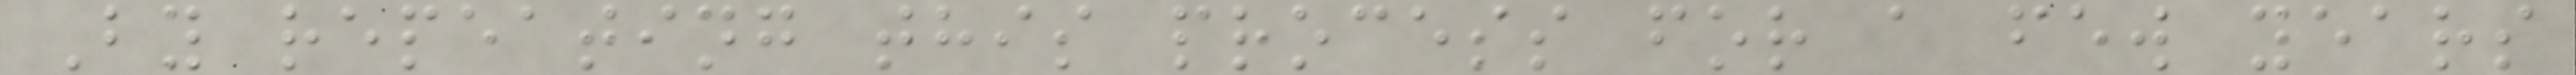By repeating this process for a few years
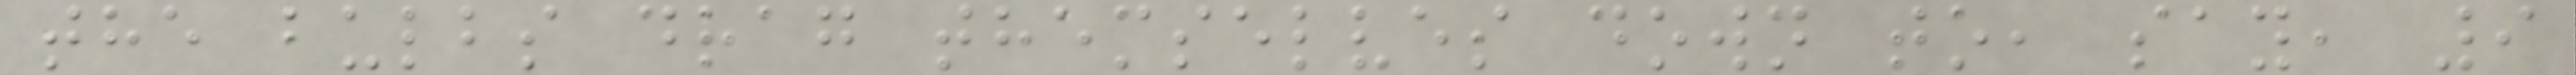the bulbs drag themselves down to, say, 9
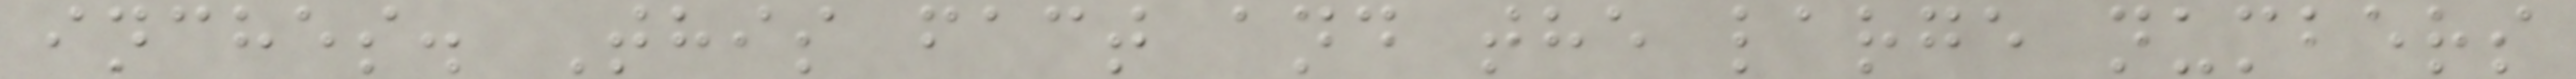inches. This fact and the large numbers
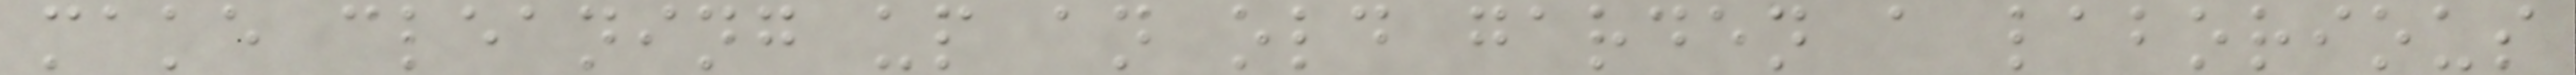make cleaning up an old garden a laborious
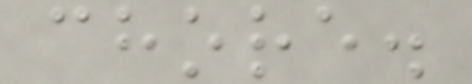chore.
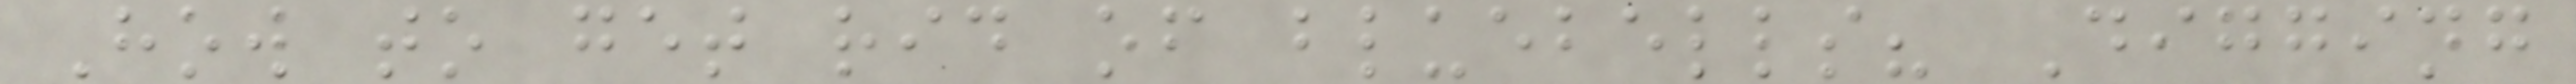How to get rid of bluebells? Digging
